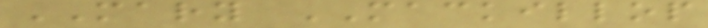MARY MACKILLOP
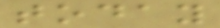today
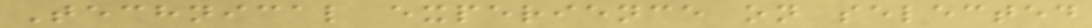Technical experience on selected
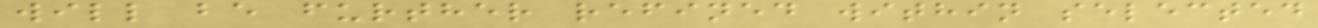will be further refined within selected
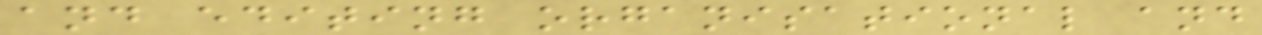and editing organisational and
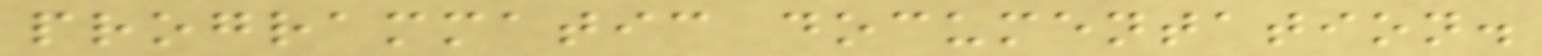programmatic documentation.
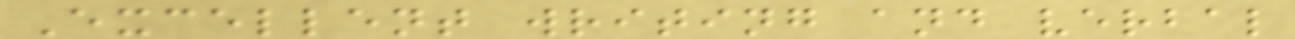Excellent writing and verbal
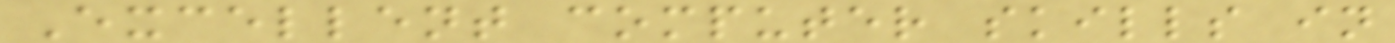Excellent computer skills in
